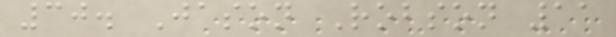30. Jason Robson 11
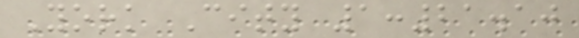York City 1:21.10
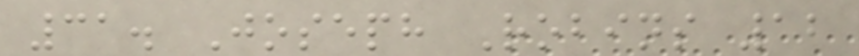31. Joseph Robins 12
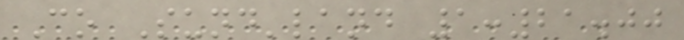Co Sund'land 1:21.00
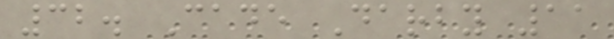32. Cade Darby 11
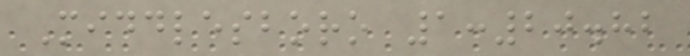Middlesboro 1:20.82
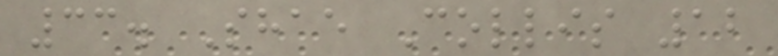33. Shae Collis 12
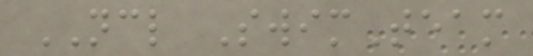NCL SwimTeam
